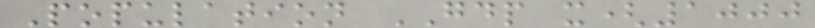Population GDP x(1000
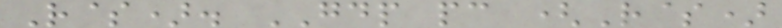R$). GDP pc (R$)
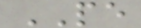PE
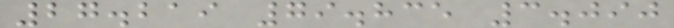27.219 79.835 3.090
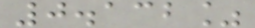0.132%
